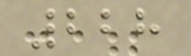228
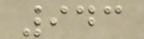943
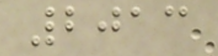2013
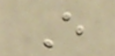E
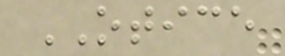OTICE
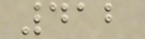412
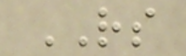RS
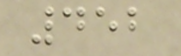452
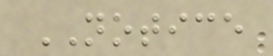NOTICE
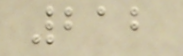212
